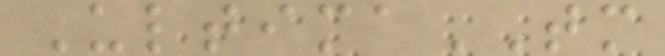UltimaTM
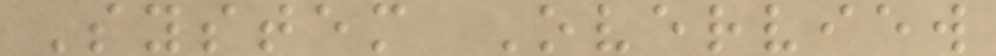System Overview
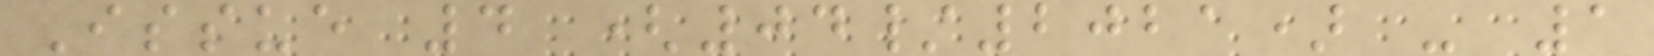Issue 4 (04/2021) - 1
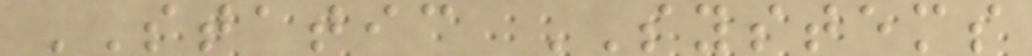STATIC SYSTEMS
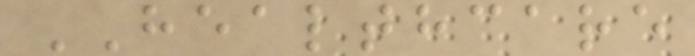HEALTHCARE
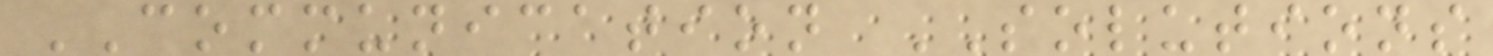COMMUNICATION SOLUTIONS
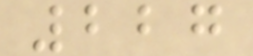227
